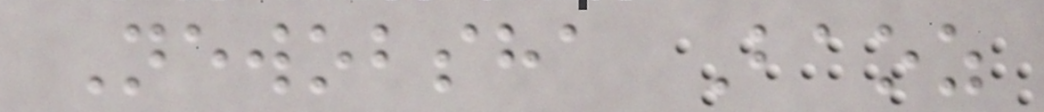Newobsha Baoz
